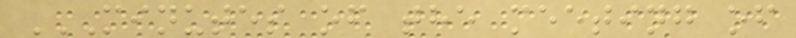MINUTES OF THE MEETING OF
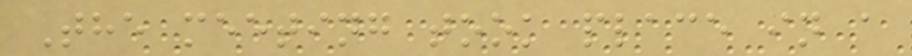The meeting took place in a
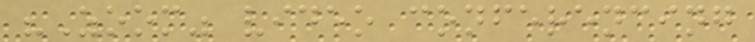"Zoom" video conferencing
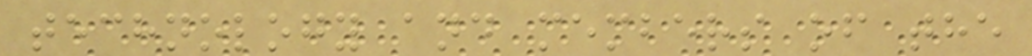technology and members of the
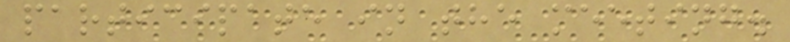participate in the meeting.
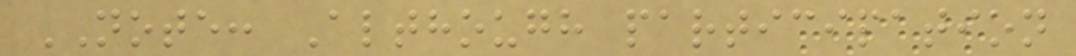NOTE: Although participation
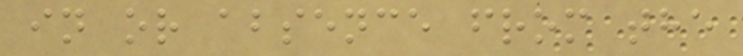in or absence from the
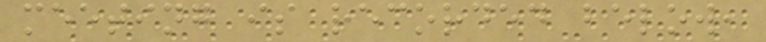meeting is recorded below,
